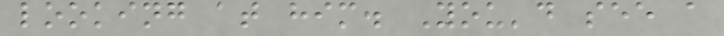looking at him. You'd see a
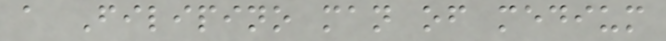a Filipino man of medium
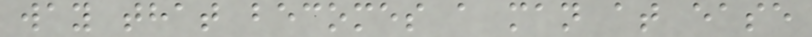way that becomes a man at ease
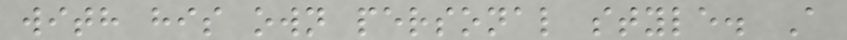with his own personal style. A
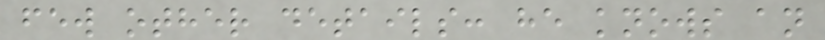few other details: he knows an
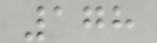178
